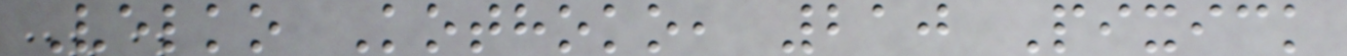Velko Kothoko, 210 Pixick
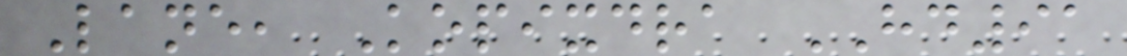Lane, Kopixdra HD91
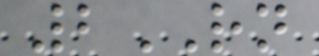2RN
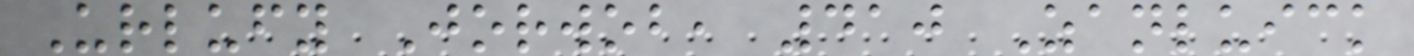Urlufy Jorwob, 410 Zanluick
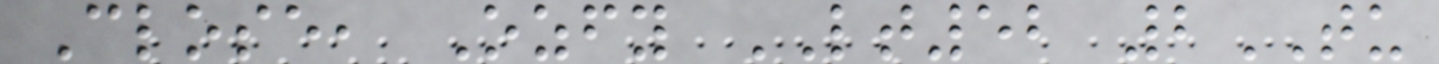Close, Ozfy LT52 2TU
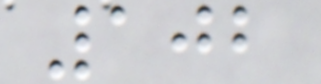102
